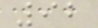92
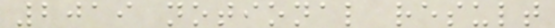2019 notional result
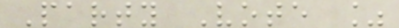Party Vote %
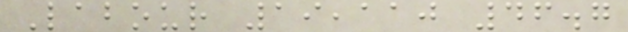Labour 19,110 46.7
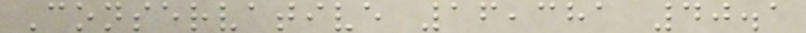Conservative 16,381 40.1
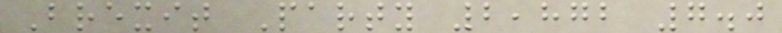Brexit Party 2,872 7.0
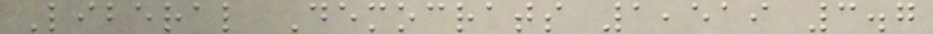Liberal Democrats 1,519 3.7
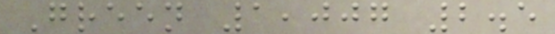Green 1,007 2.5
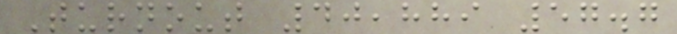Turnout 40,889 57.7
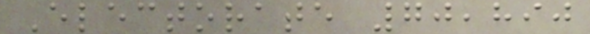Electorate 70,890
